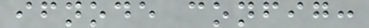ifnode config:
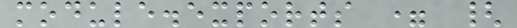module.exports = {
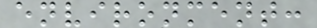environment:
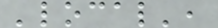'local',
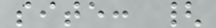site: {
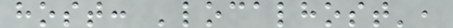host: 'localhost',
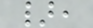},
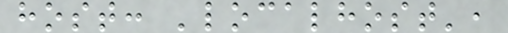host: 'localhost',
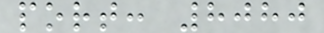port: 8080
